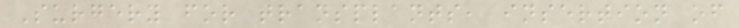Surgery for transplants, insertion of
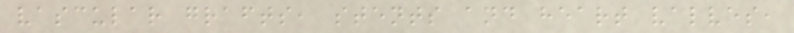vascular grafts, stents and heart valves,
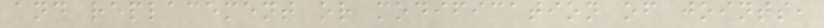and replacement or modification of joints,
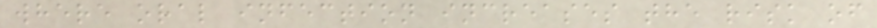where oral infection increases the risk of
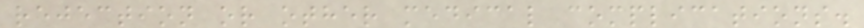rejection or other medical complications.
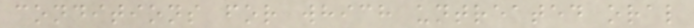conditions for which untreated oral
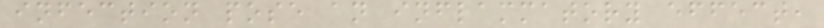infection pose an inflammatory effect,
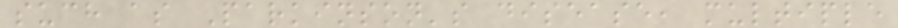such as Parkinson's disease, multiple
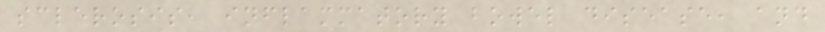sclerosis, inflammatory bowel disease, and
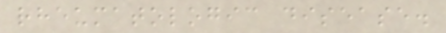rheumatologic disease.
